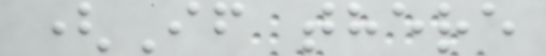(If there
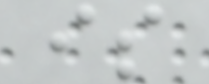is
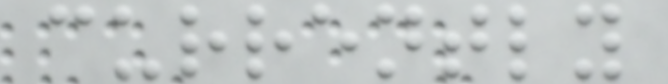currently
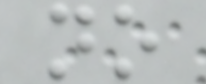no
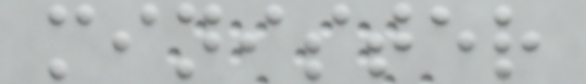minister
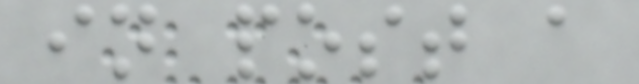in post a
